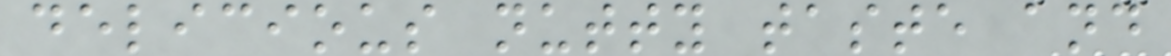delicious nutty taste and
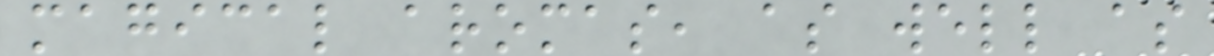magical aromas, as well as
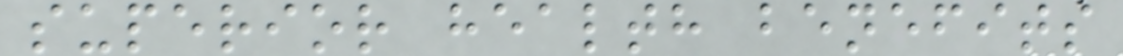superior health benefits
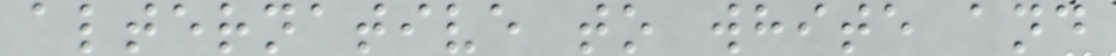alternative to white and
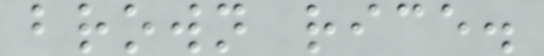brown rice.
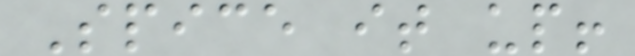Spice it up!
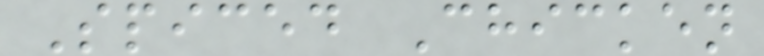Spiced Chicken
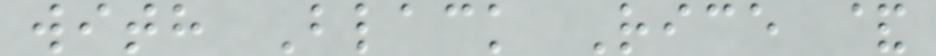with Black Rice &
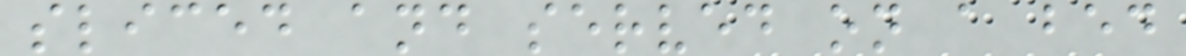sliced and served on a bed
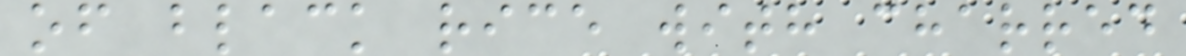of black rice with charred
